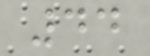44
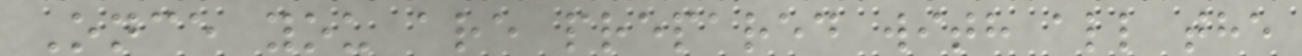Once you are prepared with all the
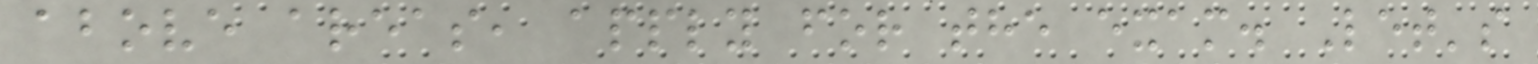above areas, apply for the exam. Let's
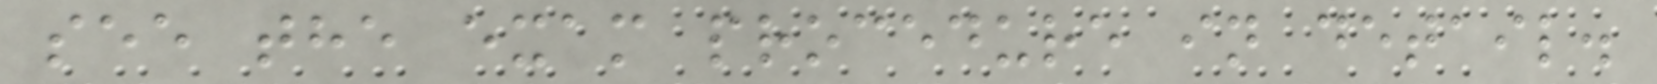see the exam procedure in detail.
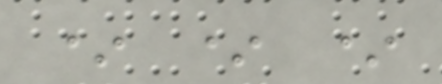* * *
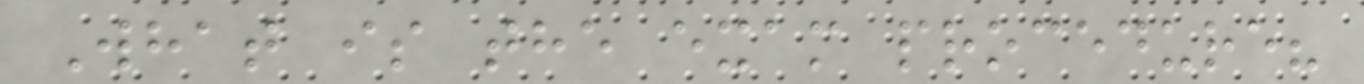What is the exam procedure?
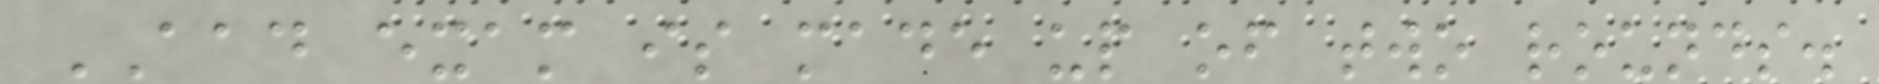AAD exam is made up of two rounds.
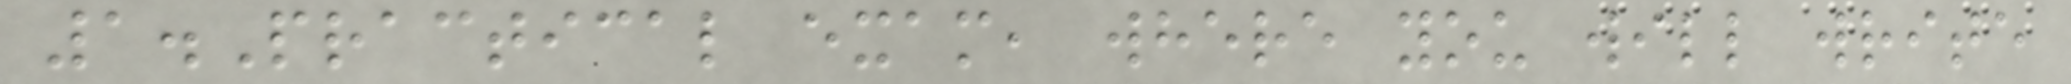1.Practical exam, where you will write
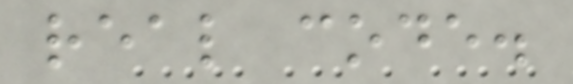real code.
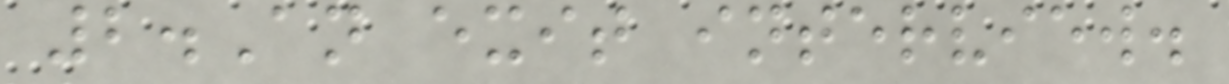2.An exit interview.
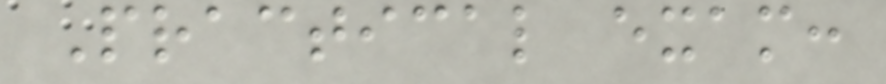Practical exam:
